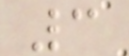3
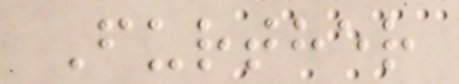Further
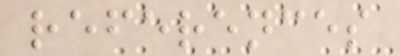references
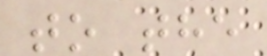to the
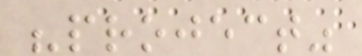"project"
